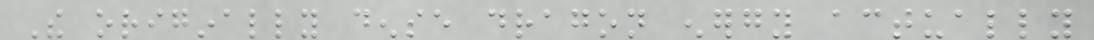The originally dense dragon energy actually
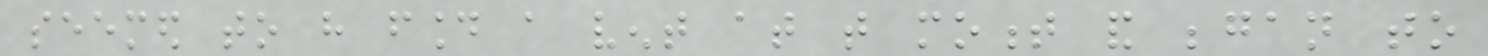seemed to have found a vent at that moment and began to
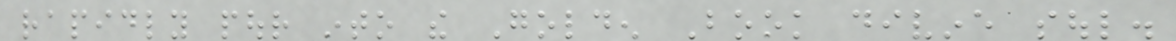rapidly pour into the Golden Book divine soul.
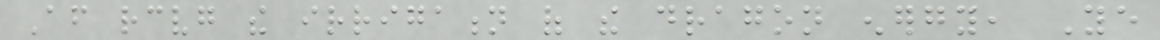After receiving the irrigation of the dragon energy, Ye
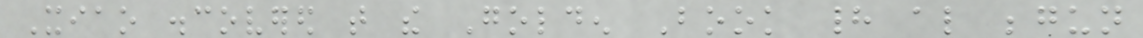Xiao discovered that the Golden Book had also begun
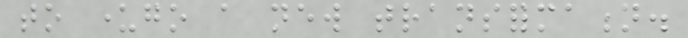to undergo a new transformation.
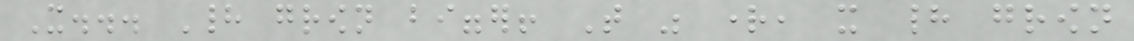It... Had grown bigger! That was right, it had grown
